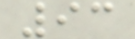93
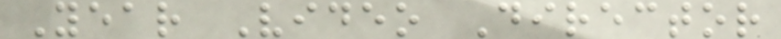Year Video Director
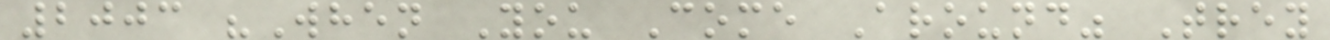2003 "When You Come Around" Trey
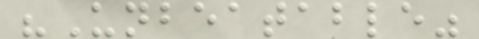"Unbeatable"
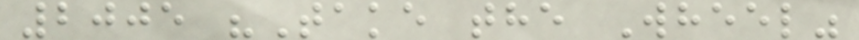2005 "Take the Wheel"
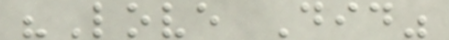"Love Did"
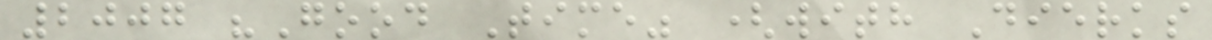2007 "Good Time" (with Dierks
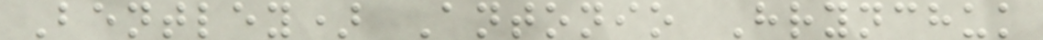Bentley) Antonio Hrynchuk
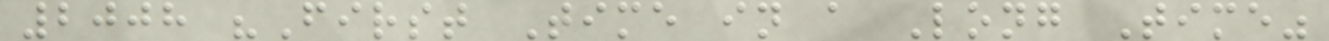2008 "First Time in a Long Time"
